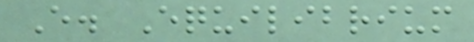E. Equilibrium
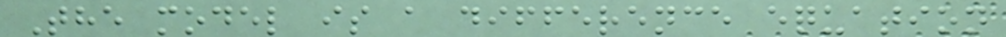The model is a difference equation
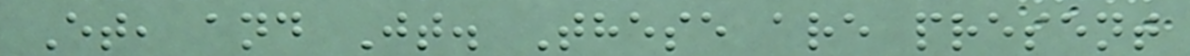Et, and Jt. These are present
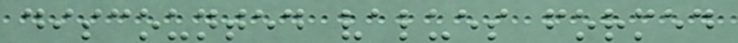discounted values formed
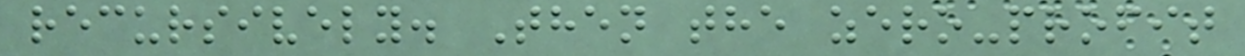recursively. Then the zero-profit
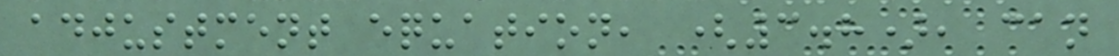adjustment equation, (3.8), can
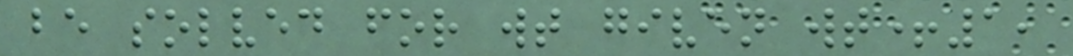be solved for wt given wt+1,
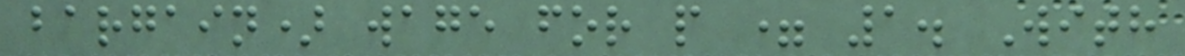bargain) wage for p = 1. With
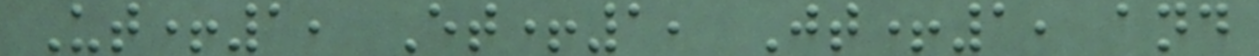Ut+1, Et+1, Jt+1, and
